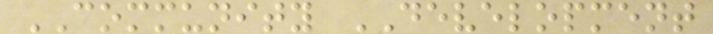COMMUNITY DEVELOPMENT
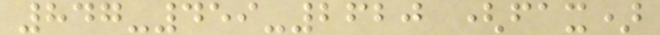847-459-2620 (fax)
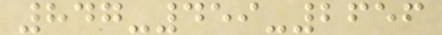847-459-2656
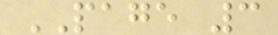PAGE 3
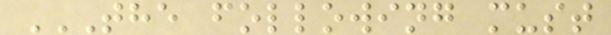THE FOLLOWING MUST
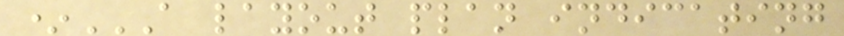*A LAYOUT PLAN INDICATING
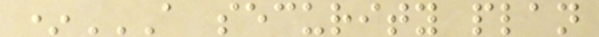*A SECURITY PLAN
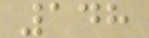148
